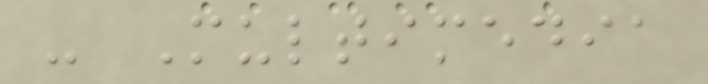- Multimedia
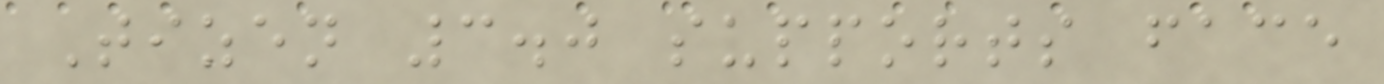Tizen 3.0 supports face
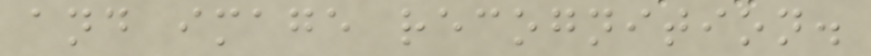and image recognition.
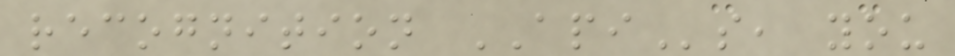recognition APIs, you
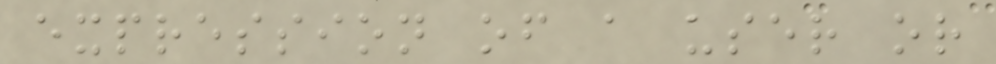expression of a user or
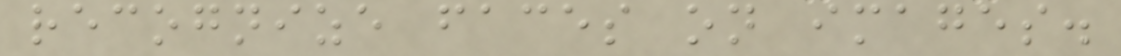recognize faces on images.
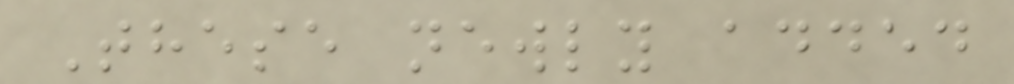These newly added
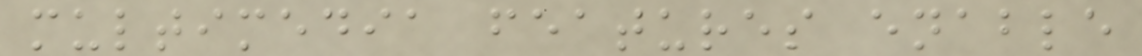multimedia features enable
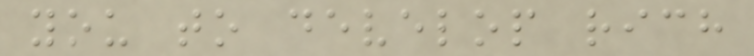you to develop rich
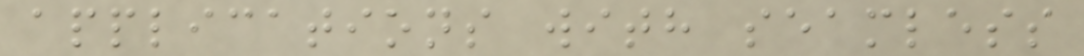applications with seamless
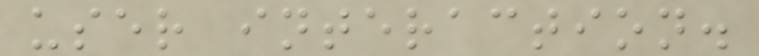user interaction.
